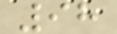98
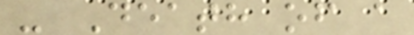- Death of a
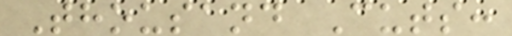Thousand Cuts:
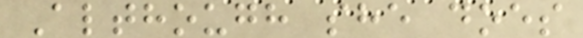Although she does
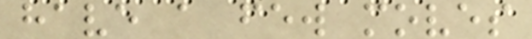have a few moves
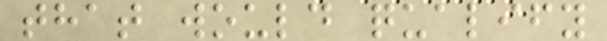that would qualify
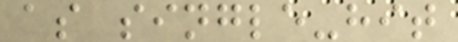as single-hit
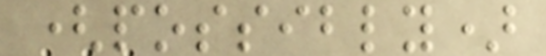(possibly)
